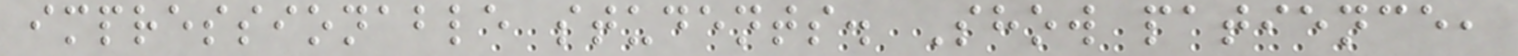impressionable students. Show patience,
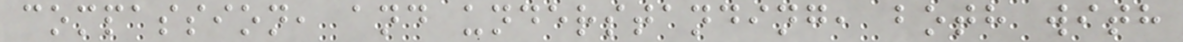compassion, and understanding, both with
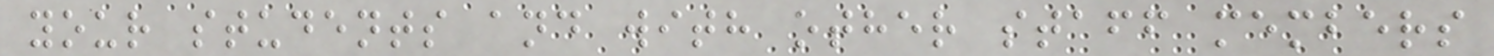your students and with other staff members
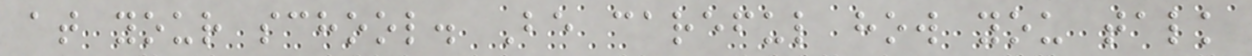at your school. Be careful how you talk
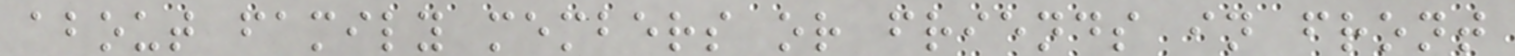about family members or friends in front
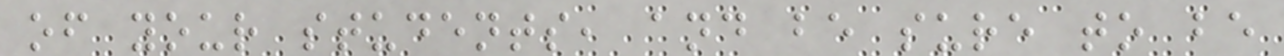of your students, and be sure to be
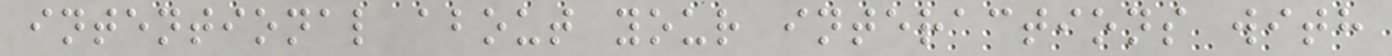intentional about your interactions with
